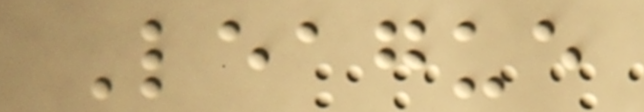League
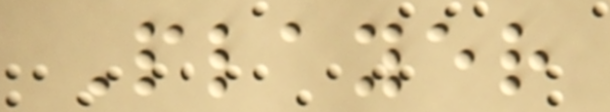Player
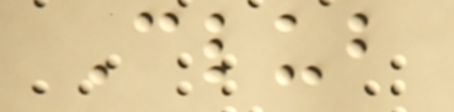Club
